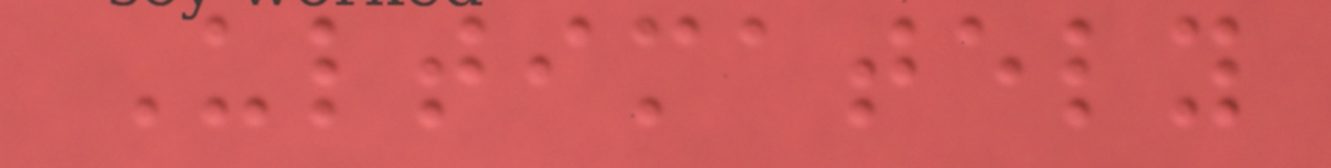Ultimately
